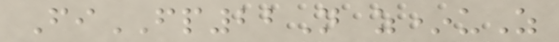FiFP22N z*uZ
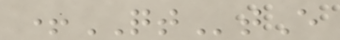+QTtE
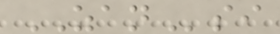ZANsi
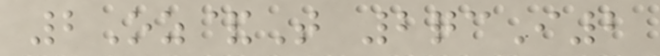2Oz&T 2qcI2
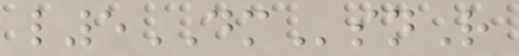l5DMsnR
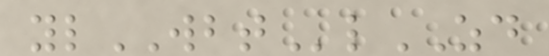ylWBTlZD
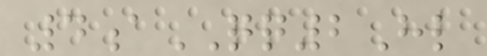4aQQ2Hl
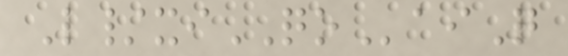L/xiQOaiQ
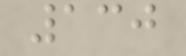130
